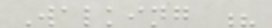Walking ?
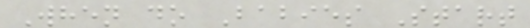When do Babies Start
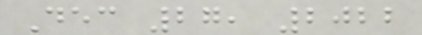Dec 27, 2022
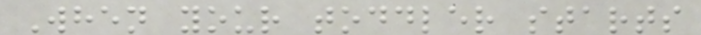When your toddler starts
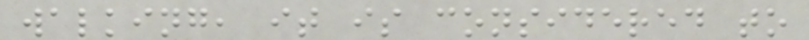walking, it is considered to
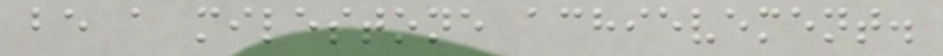be a milestone achievement.
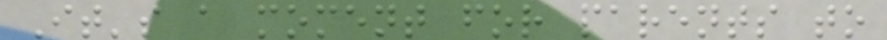It's a moment for parents to
